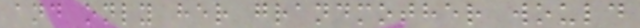and only her grandmother would
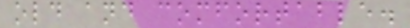old and comfortable.
